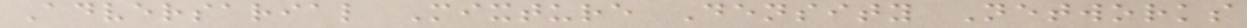Adversarial Mixture Density Networks
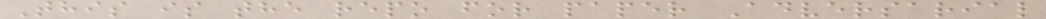This is the repo for paper Adversarial
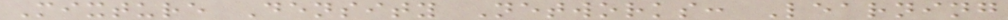Mixture Density Networks: Learning
